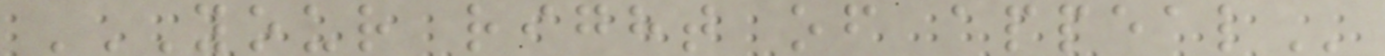YOUR RIGHT OF APPEAL
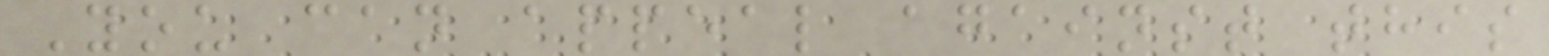You can appeal against this
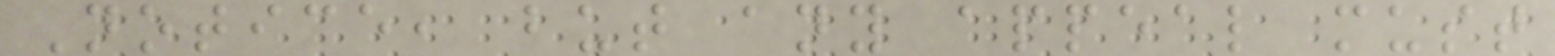Notice, but any appeal must
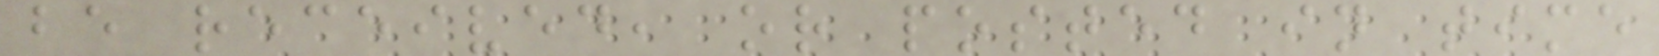be received, or posted in time
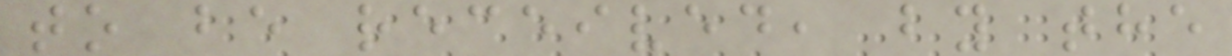to be received, by the
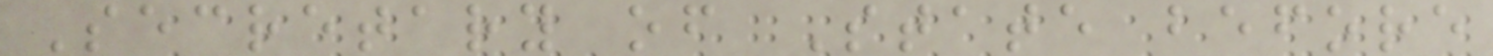Secretary of State before
